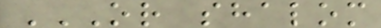OR SHALOM
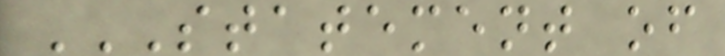STATEMENT OF
